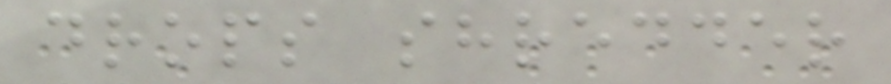drops shredder
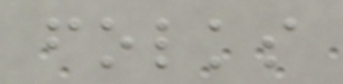folks
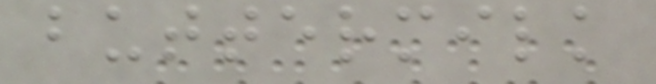buttermilk
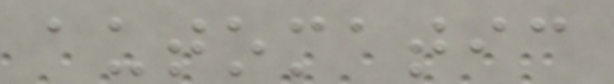automatic
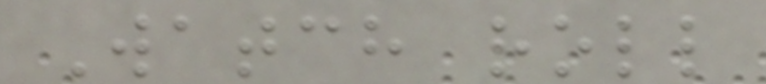Watch roll
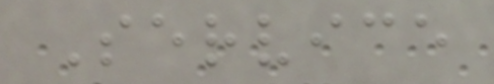Service
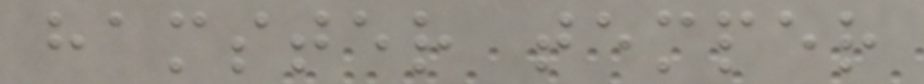hamster temper
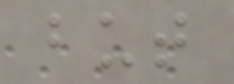but
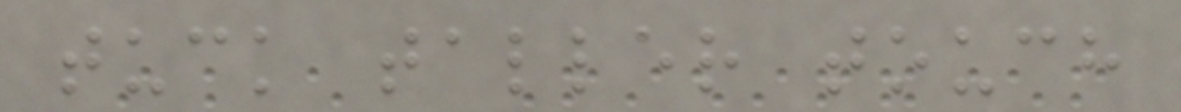tuck taller touch
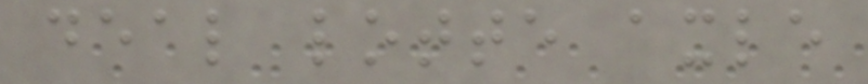deal lotte axle
